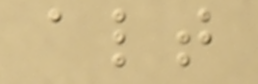alt
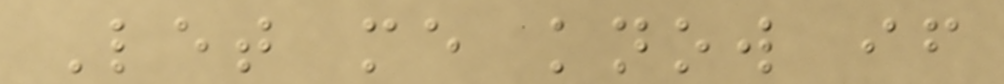Let me know if
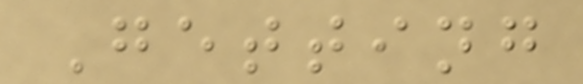Getting
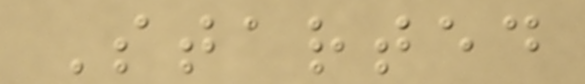Started
